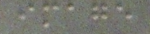image
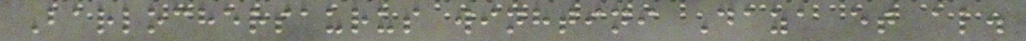Barlochersaurus winhtini Daza et al.
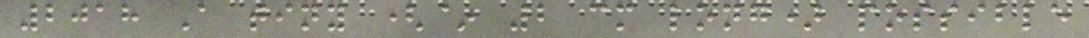2018 A tiny (~ 2 cm long) possible
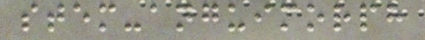stem-anguimorph
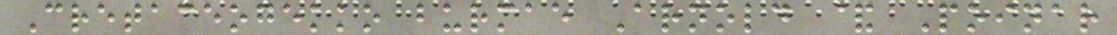Cretaceogekko burmae Arnold & Poinar
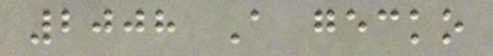2008 A gecko
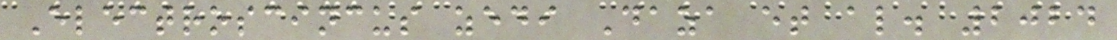Electroscincus zedi Daza et al. 2024
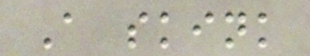A skink
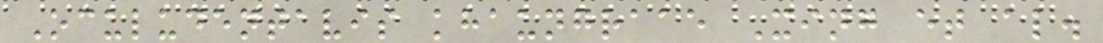Oculudentavis khaungraae Xing et al.
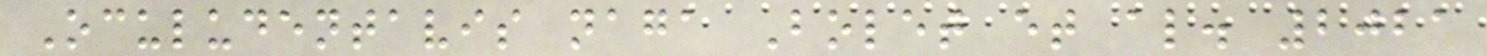Oculudentavis naga Bolet et al. 2021
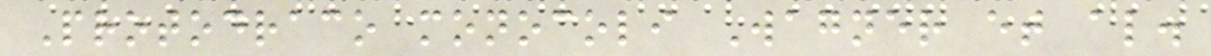Protodraco monocoli Wagner et al.
